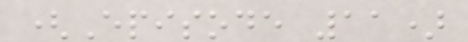(Episode 11)
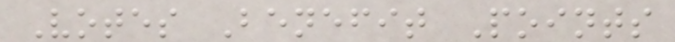Votes Benefit Points
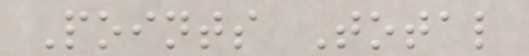Points Total
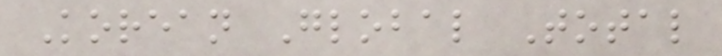Korean Global Total
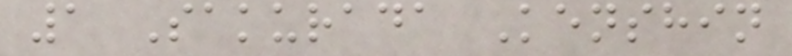1 Sakurada Kenshin
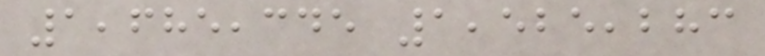1,685,345 1,525,283
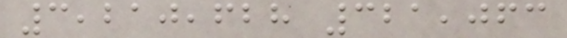3,210,628 321,063
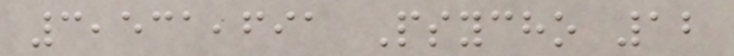3,531,691 Psycho 12
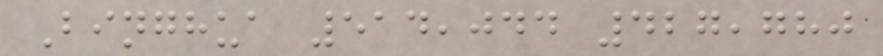Binghua 514,044 427,780
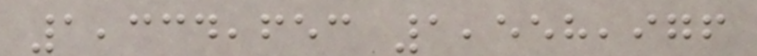1,334,653 1,558,976
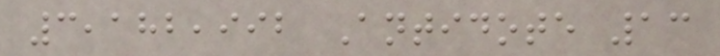3,182,992 Antidote 13
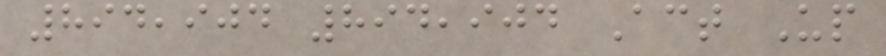894,904 894,904 Act Up
